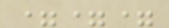===
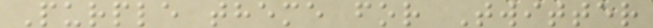Purple theme for Twitter
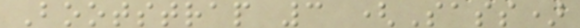Bootstrap 3 (Sass)
